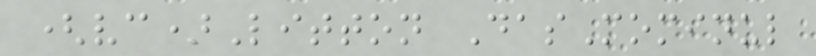(vc)Litton DasMominul
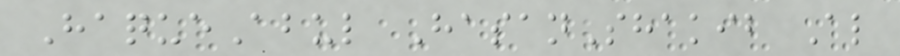HaqueAbul HasanShakib Al
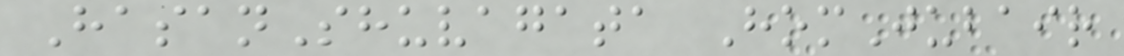HasanShuvagata HomJubair
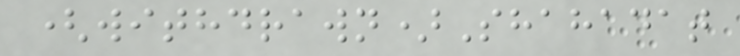(withdrawn)Shahadat
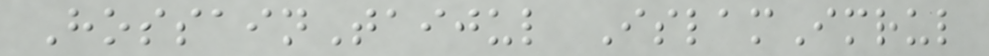HossainTaijul IslamImrul
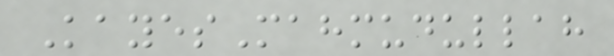KayesMahmudullah
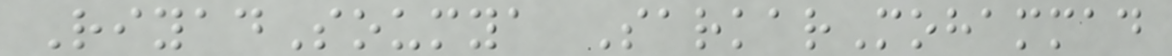RiyadSoumya SarkarMohammad
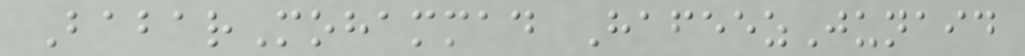BabarMohammad HafeezJunaid
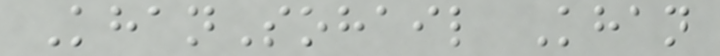KhanSohail Khan
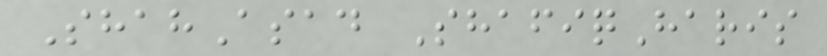ShahAsad ShafiqHaris
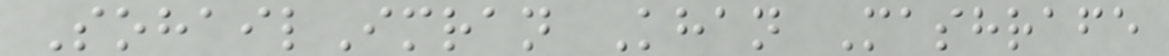SohailImran Khan Mashrafe
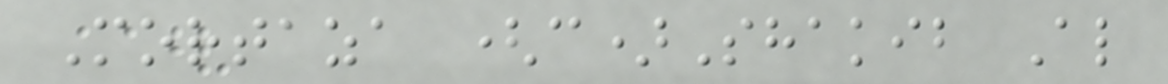Mortaza (c)Shakib Al
